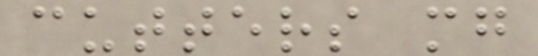cutters mg
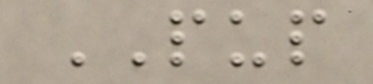PUP
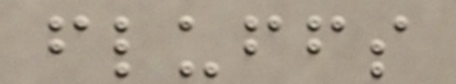fluffs
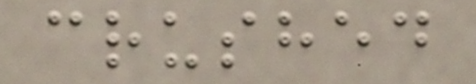crushed
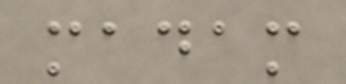madam
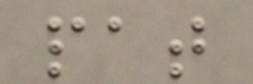pat
